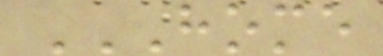HOME
